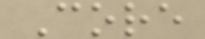Core
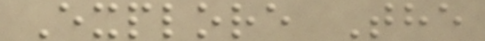Explore The
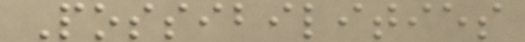Possibilities
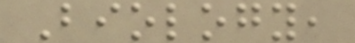Biology,
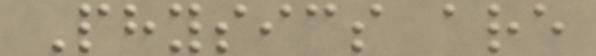Physics are
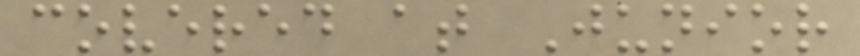covered at Junior
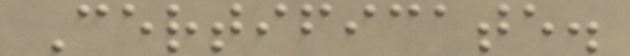Certificate.
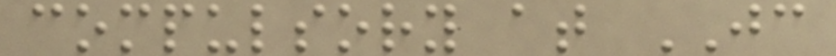compulsory at JC
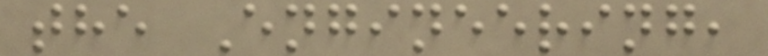the Engineering,
